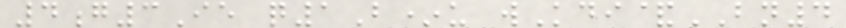4g3Ie q1B*u wKdi&BN4
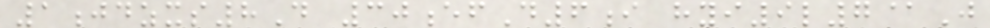1jdzxs8D 30efD6i hyi9l7@J
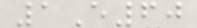1E60
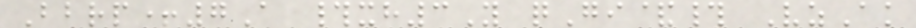Bbrp+7A #xh3Y qGi&# VzAk
